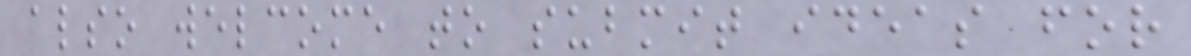also welcome to submit ideas for
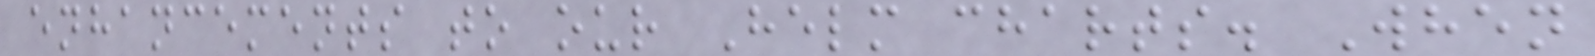enhancements to our Helm charts. When
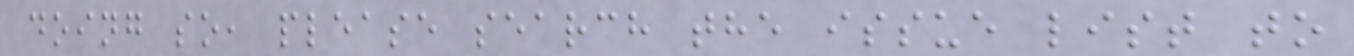doing so, please search the issue list to
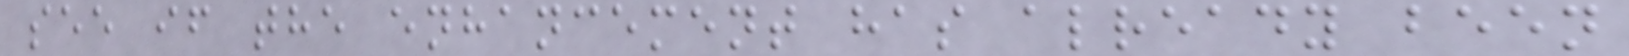see if the enhancement has already been
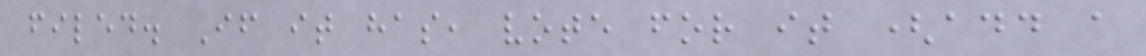filed. If it has, vote for it (add a
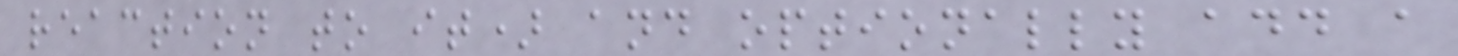reaction to it) and optionally add a
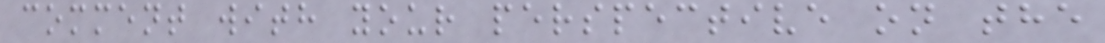comment with your perspective on the
